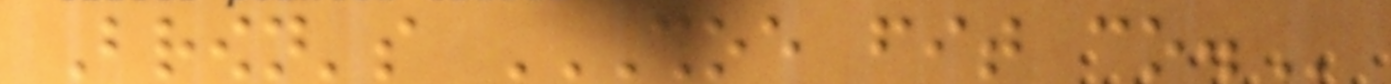Brown's SHOE FIT CO.
